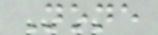None
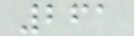261
